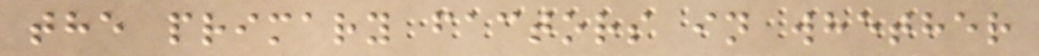the primary factors in whether
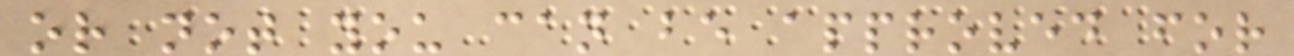or not you can be approved for
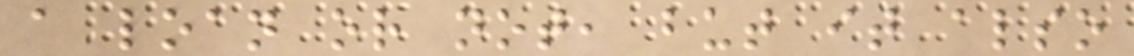a loan or not, but it also
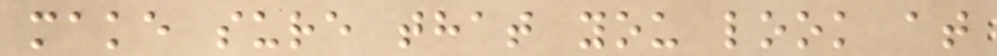make sure that you look at
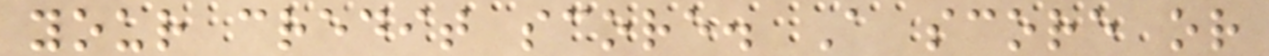your credit score. A score or
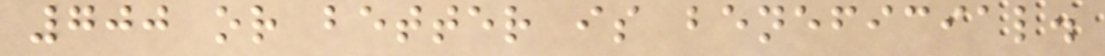700 or better is beneficial.
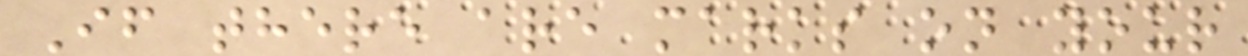If there are marks on your
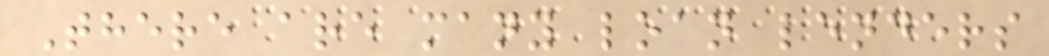There are many loan lenders
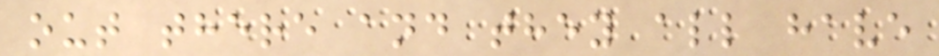out there and they all have
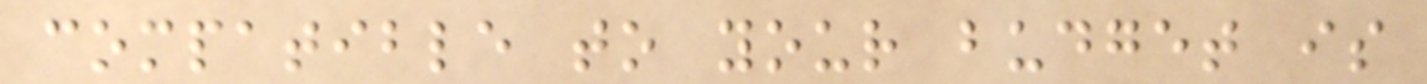compatible to your budget is
